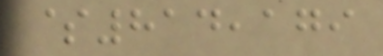$814,179
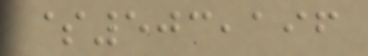$503,196
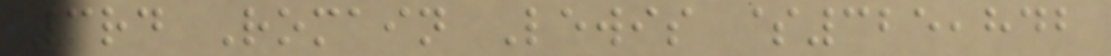3rd Romain Lewis $325,842
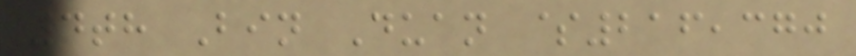4th Bin Duan $216,370
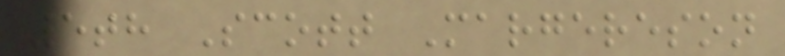5th Scott Margereson
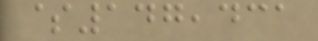$147,431
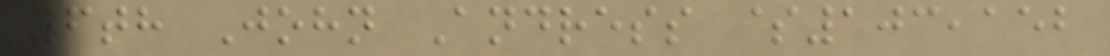6th John Andress $103,152
